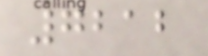7212
